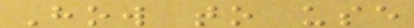How to use
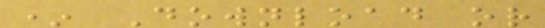* Download or
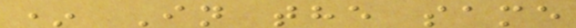* In the same
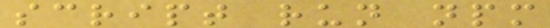script run npm
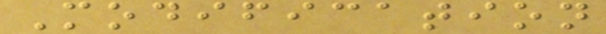Modification
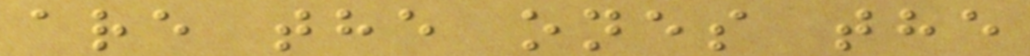are the ones the
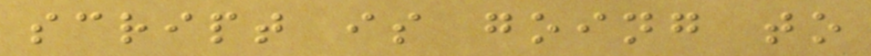script is going to
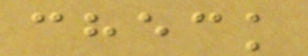check
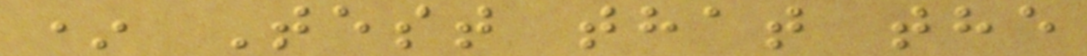* Test that the
